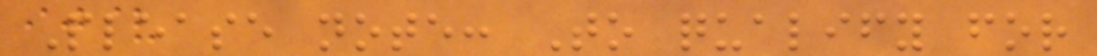Please note: To qualify for
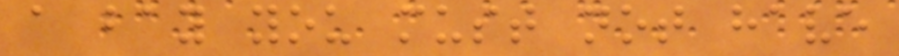a bay you must not have
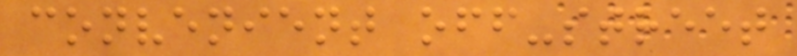convenient off-street
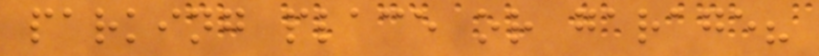parking place or garage?
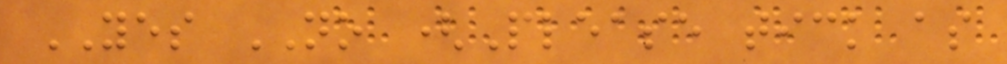YES NO (Please tick as
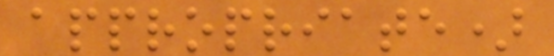appropriate)
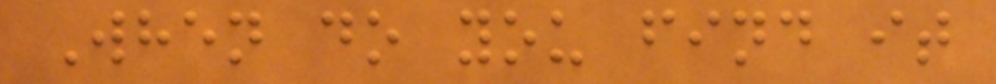When do you find it
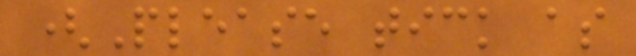(Please tick as
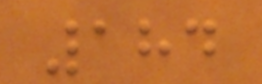184
